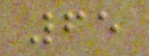65
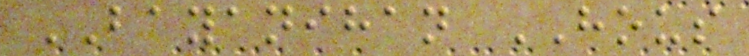BAYANIHAN HOUS
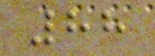88
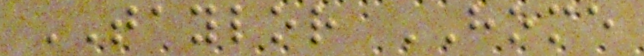TAYLOR HOME
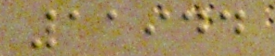11944
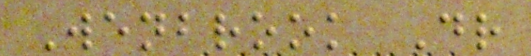Wenbrook Dr
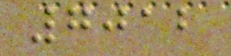7012
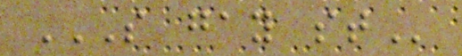S GAY ST
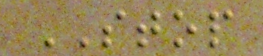STOP
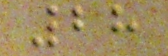28
